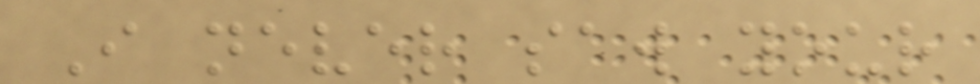I never saw your
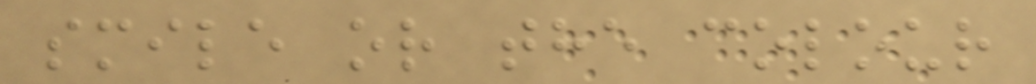smile or the colour
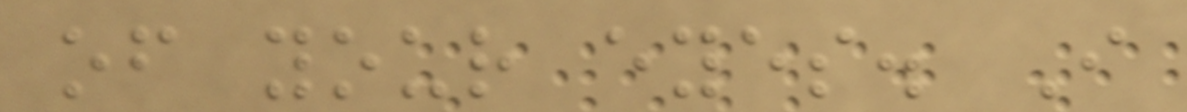of your eyes. I
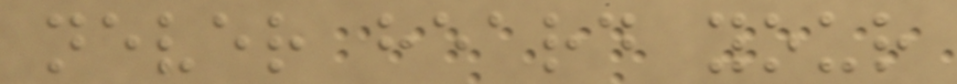never heard your
